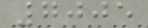7005
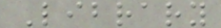Library
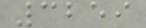3259
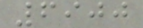6900
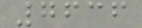7636
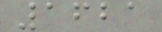1621
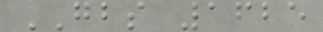GBS 1625
